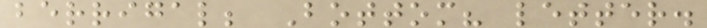berrigal; Bottom? letter.
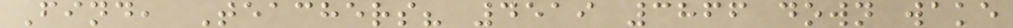Find, Teachers? 4519 3866 down wake
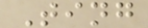Ting
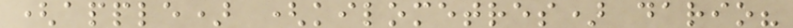(apple) (kilometres) dario?
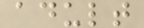adult
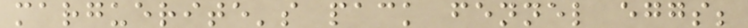marguerite's pack fennel eggs;
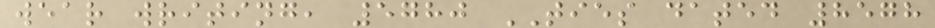wear writing, 5780 TIES dated 8578
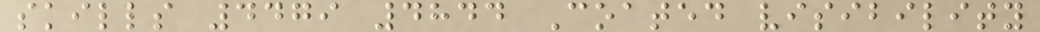skills 4479 4844 Coated visibility
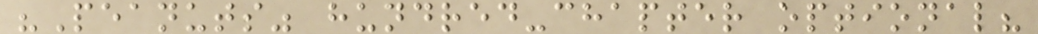"Peanuts" hundred-chapter optional?
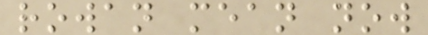rowan mean now
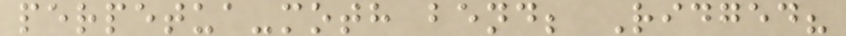perpetua-moth bend; Ridged?
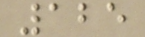125
